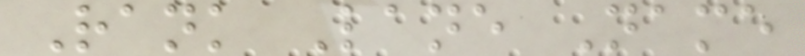Rank Lane Name
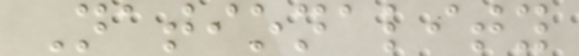Nationality
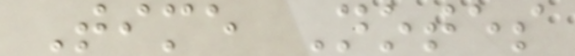Time Notes
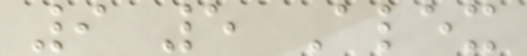9 5 Alex
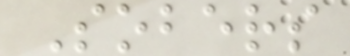Sobers
